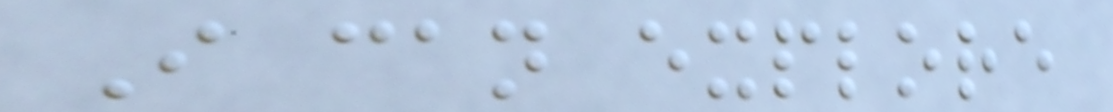I can explore
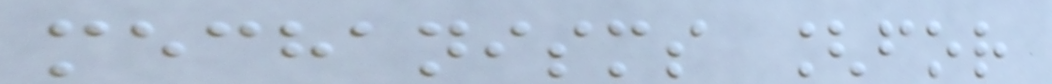mechanisms [for
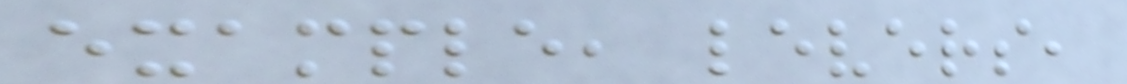example, levers,
